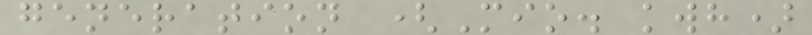generation (Mio. kwh)
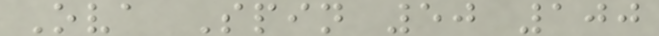Ova Spin 50 100
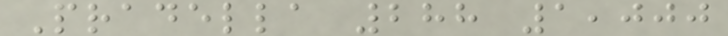Pradella 288 1,000
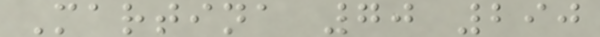Martina 70 290
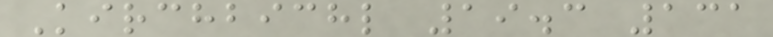Kirchbichl 19.3 131
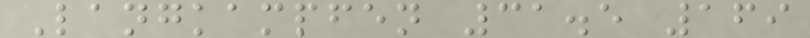Langkampfen 31.5 169
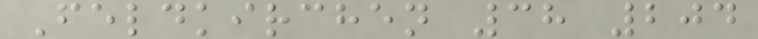Feldkirchen 38 204
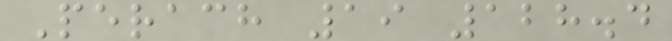Perach 19 128.4
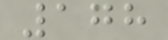178
